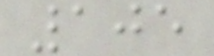105
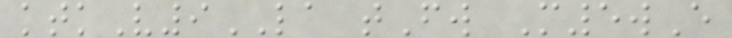ktkV9LA tFw M5wE
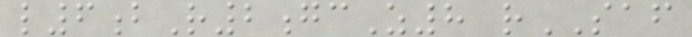l6bR2gcZ8 rSAF
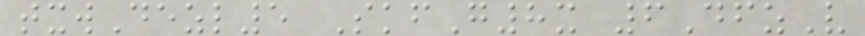txwDezl5 SkfG8x 6DfzV
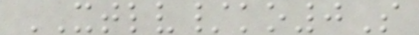XTLV/ko0S
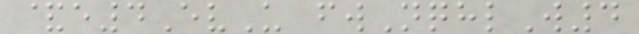&e4EvU fwNqhlW4
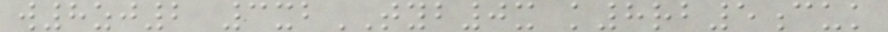w8zj2 3xbTYB0x k8rb5cuk
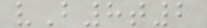vB8t2
